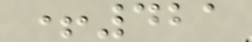+421
